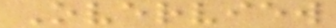Overview
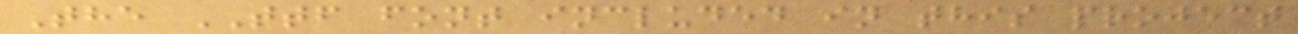The TTF font included in this project
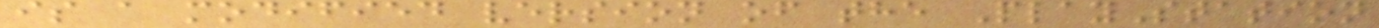is a modified version of the PlayStation
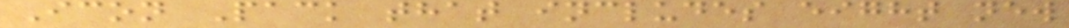Icon Pack that includes eight new
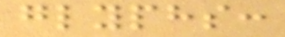glyphs:
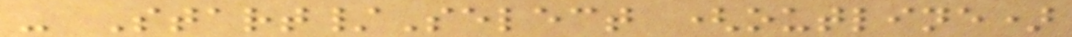- Start/Select (outline)
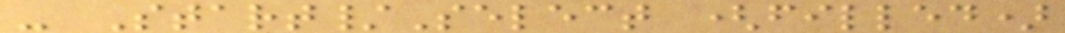- Start/Select (filled)
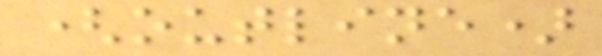(outline)
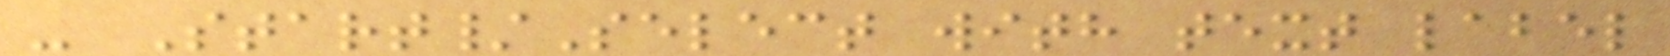- Start/Select with text label
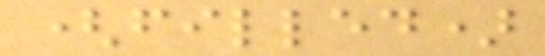(filled)
